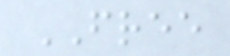FREE
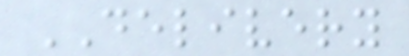DELIVERY
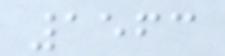1563
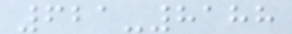621-8188
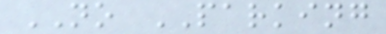NO PARKING
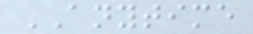ANYTIME
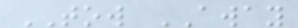TOW AWAY
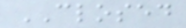CLOSED
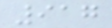917
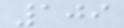109
